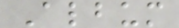Album
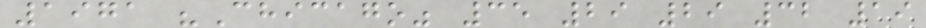1971 "Chicago" 35 29 29 32 19
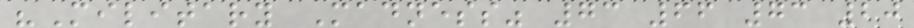"Military Madness" 73 66 73 20
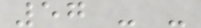57 - -
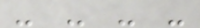- - - -
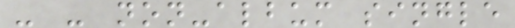- - non-album single
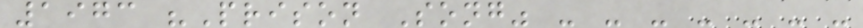1973 "Prison Song" - - - - - - -
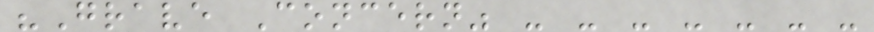"Grave Concern" - - - - - - -
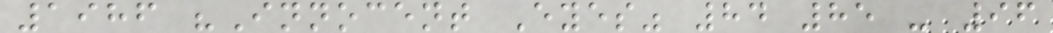1986 "Innocent Eyes" 84 85 - 96
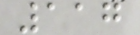117
